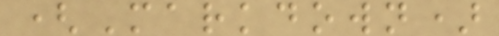(Markdown)
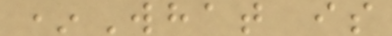*What is
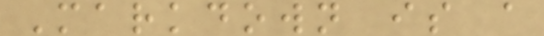Markdown is a
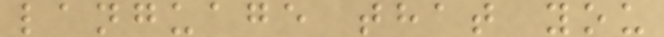language that you
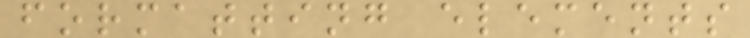formatting elements
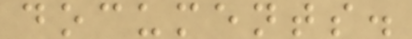documents.
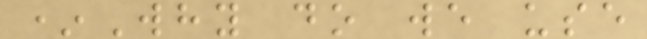*Why do we use
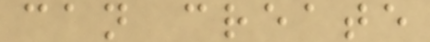can create
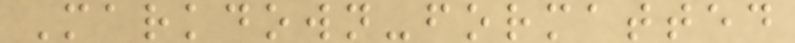Markdown-formatted
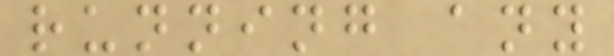running any
